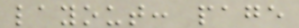layout: page
